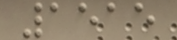1515
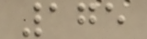175
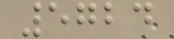5724
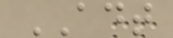ADT
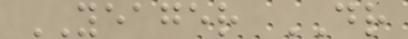YEAGER DR
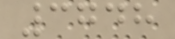3748
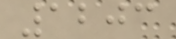1203
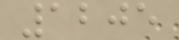1205
